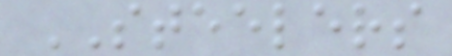STEELERS
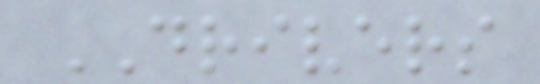DRIVERS
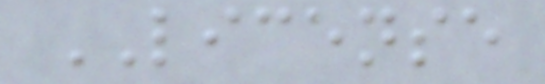LICENSE
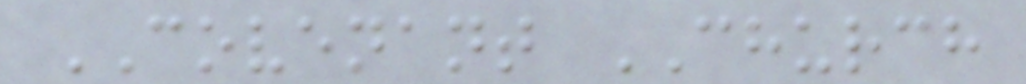COVENANT CHURCH
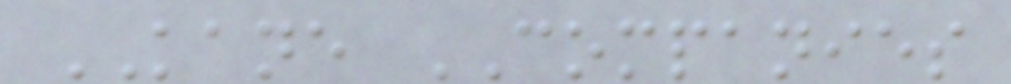KANE COMPANIES
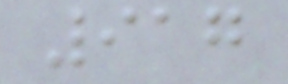917
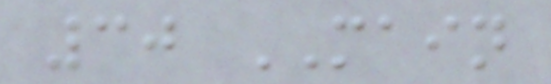30 MAIN
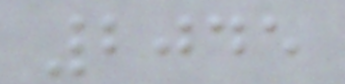2045
